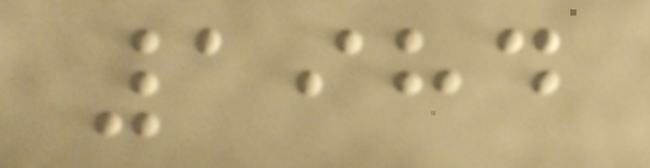1984
